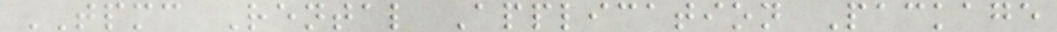TPMC Rental Application Package
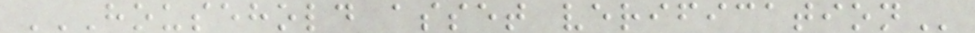HOUSEHOLD ASSET VERIFICATION
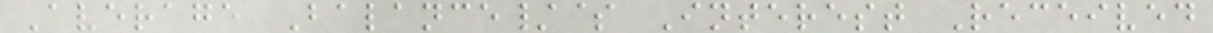Average Balance/$ Interest Received
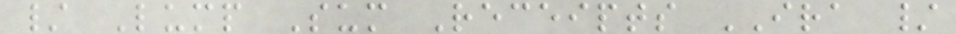/ Lump Sum Receipts IRA /
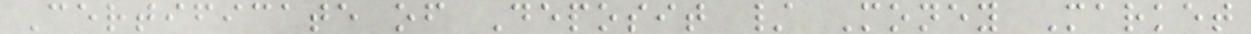Certificate of Deposit / Money Market
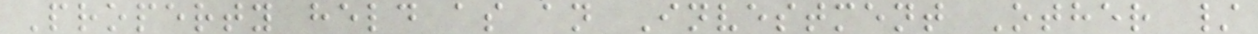Property held as an Investment Other /
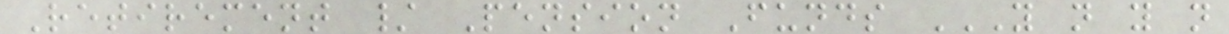Retirement / Pension Funds Y N Y N
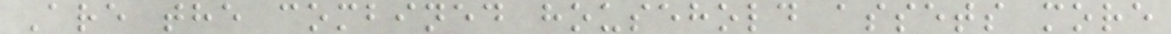Are the combined household assets more
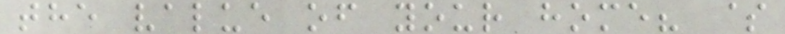the value of your home? $
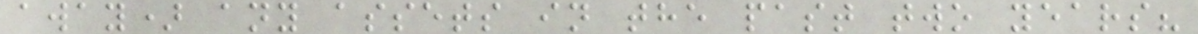away) any assets in the past two years?
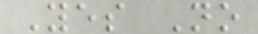Yes No
